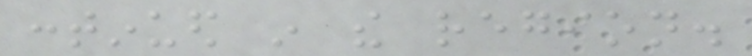continued in the region.
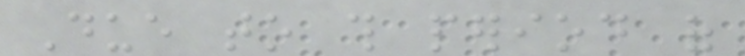Due to this period of
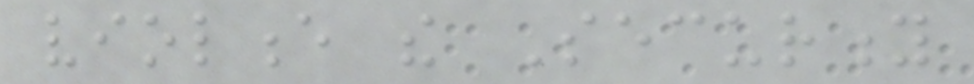violence the Security
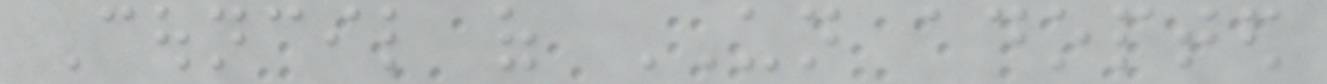Council of UN adopted
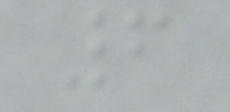6
